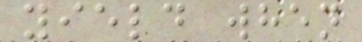yield when
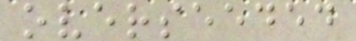overseeded
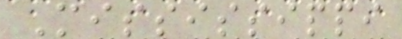Mississippi
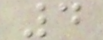4
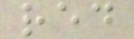red
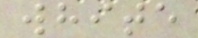white
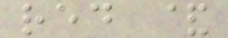red &
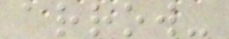arrow-
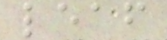leaf
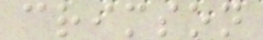crimson
